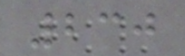230
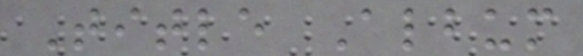Title Album
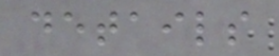details
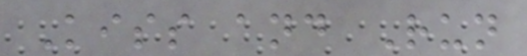Kiss and Run
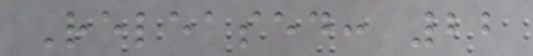Released: 22
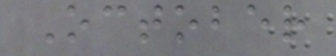October
